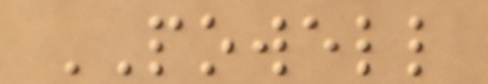POWELL
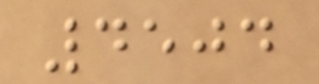4504
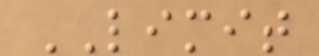LIMIT
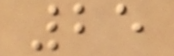25
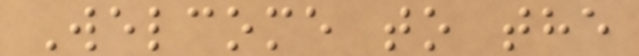Welcome to the
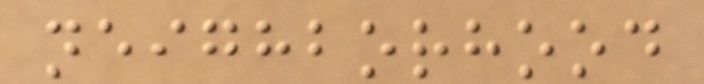neighborhood
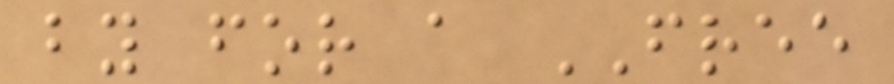by for a FREE
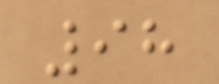98
